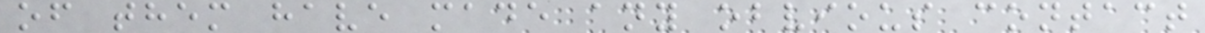of them have made any obvious contact
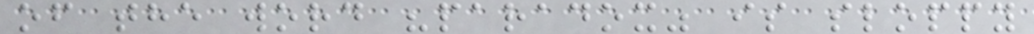of the word "paradox" is sloppy
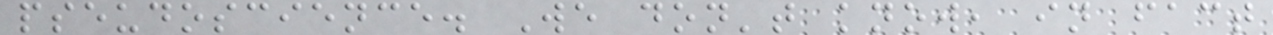pseudoscience. We don't know, in fact
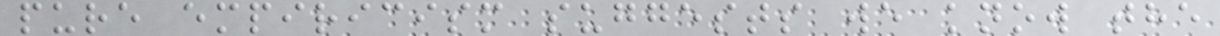pure empiricism suggests we know the
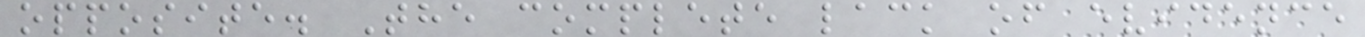opposite. The complete lack of evidence
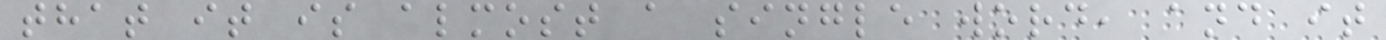that it is almost a single word, and it
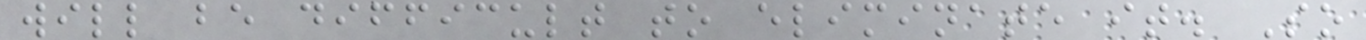will be difficult to eliminate it. So
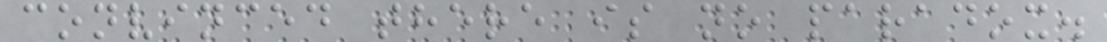convinced there is no paradox.
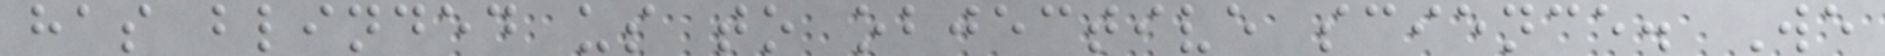has blinded us to objective science. We
